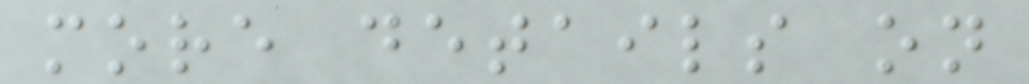more details on
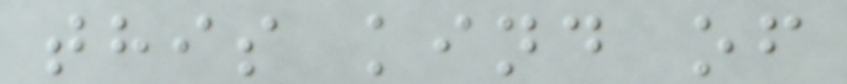this kind of
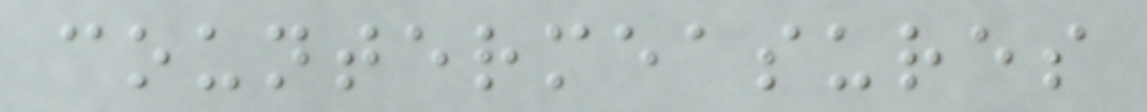countermeasures
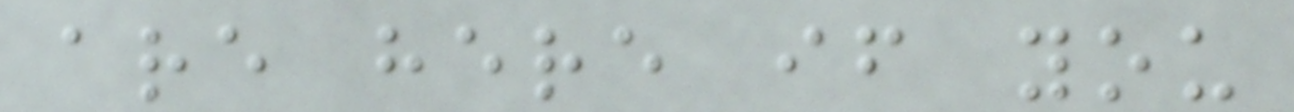are here if you
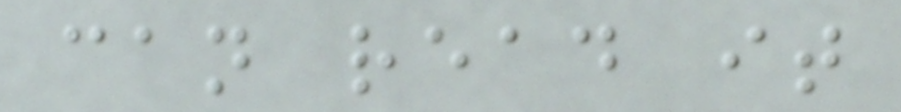can read it
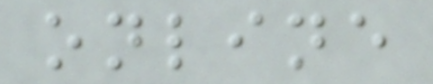online
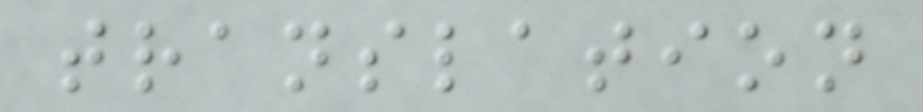translation
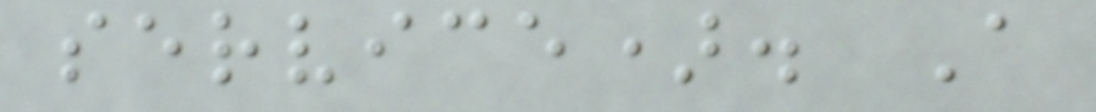service). A
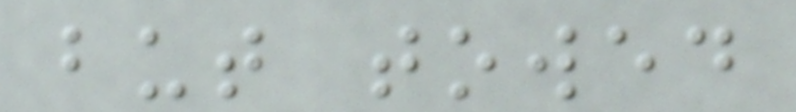but towed
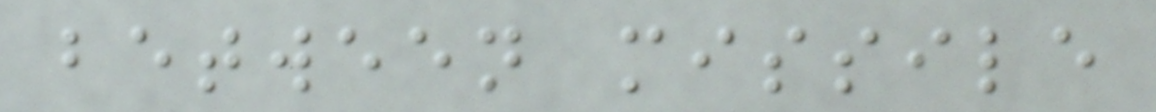between missile
